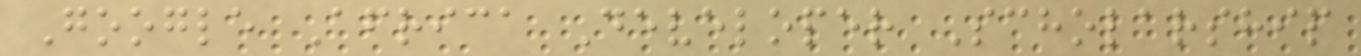Google Africa Developer Scholarship
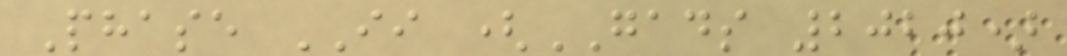Phase II (GADS 2020)
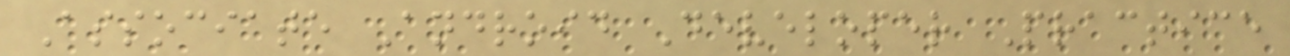Associate Android Developer Practice
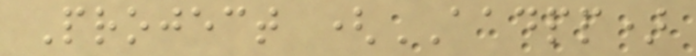Project (AADPP)
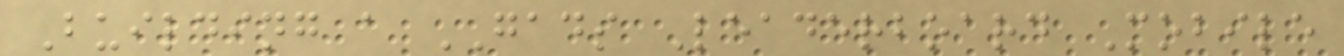Building a GADS Leaderboard Mobile
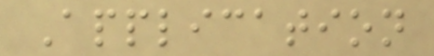Application
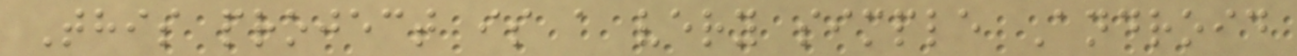This project is a very simple Android
